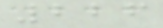226
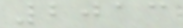2013
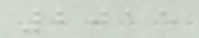2015
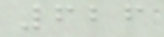626
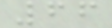66
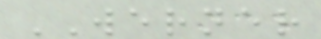WERNER
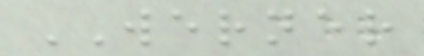WERNER
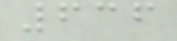636
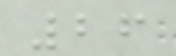26
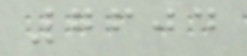7604
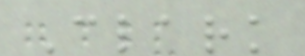Clark
